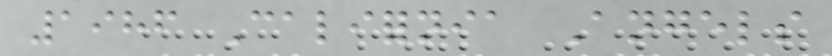1986 California Angels
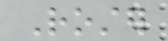Roster
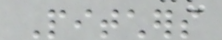Pitchers
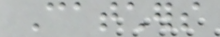Catchers
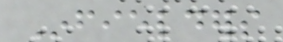Infielders
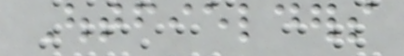Outfielders
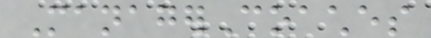ManagerCoaches
